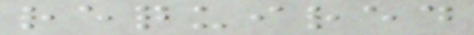required
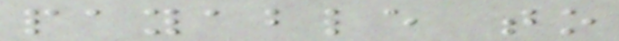payable to
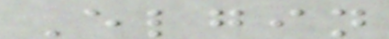Elgin
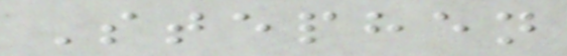Stephen
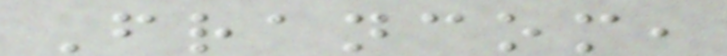Francom,
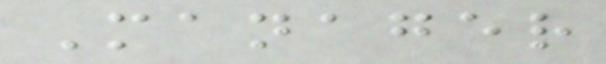Manager
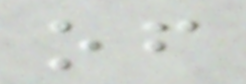of
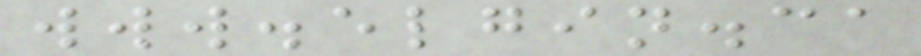www.elgin.ca
